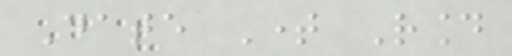Date Time Round
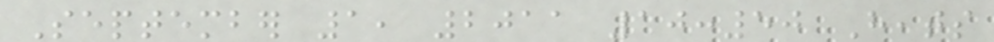September 1, 2011 10:50 Heats
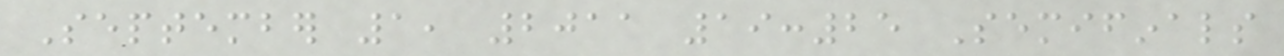September 1, 2011 19:25 Semifinals
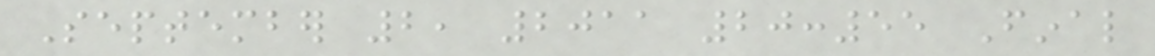September 2, 2011 20:55 Final
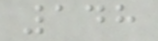148
